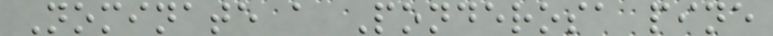Nominate a Ponderosa pine
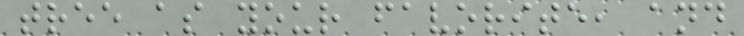tree as your favorite, and
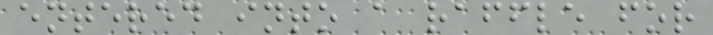entered into a raffle for
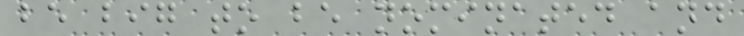be big to be nominated and
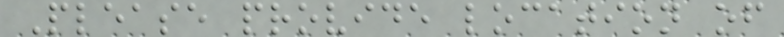Please provide location of
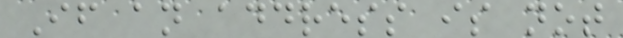If an address is not
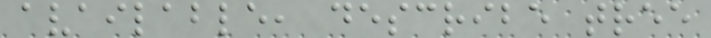available, describe tree
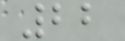22
